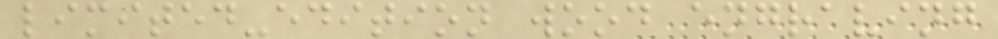limited-edition wood engraving
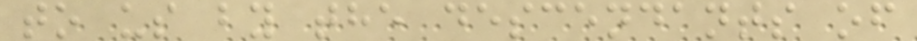to us by the descendants of
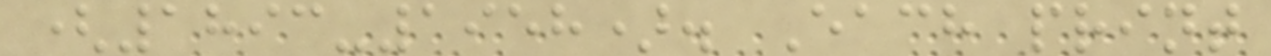(1893-1958). Each print
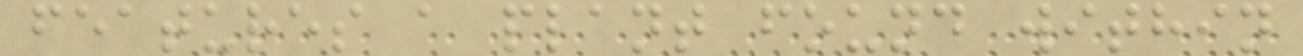features a plant found within
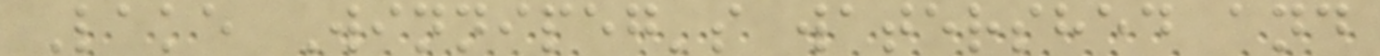Lake Winnipeg's watershed and
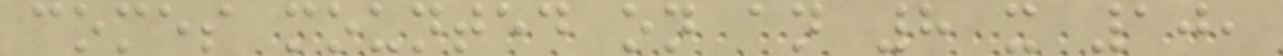comes mounted on an 8 x 10,
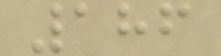186
